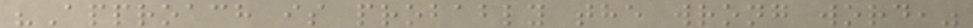"Approach is probably the wrong word,"
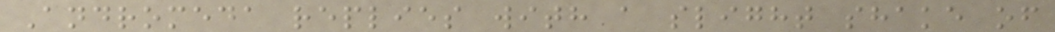Andromeda replies with a slight shake of
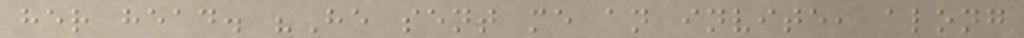her head. "He sent me an invite, along
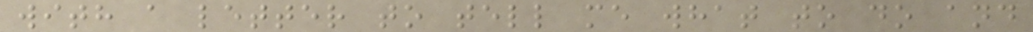with a letter to tell me what to do and
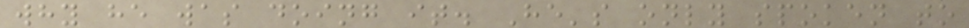why he was doing it. He's only spoken to
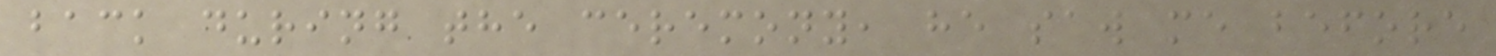back during the ceremony, he saw me before
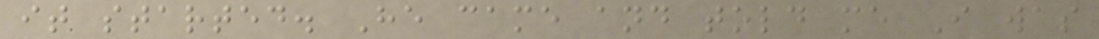it started. He came and told me I was
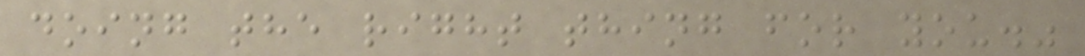doing the right thing for you."
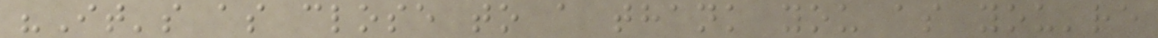"It's as close to a thank you as you're
